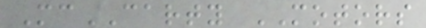McCARTY MOTORS
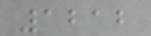1212
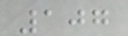107
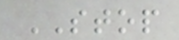STOP
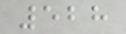528
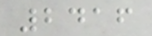2416
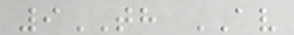9TH AV
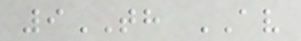9TH AV
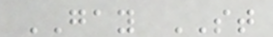GAY ST
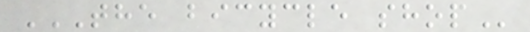THE BICYCLE SHOP
